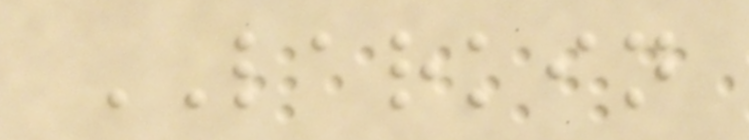LARKIN
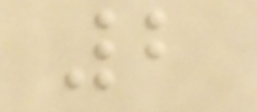2
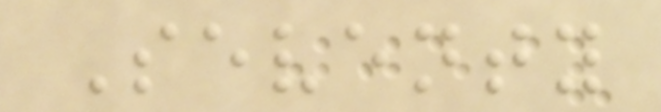Seventy
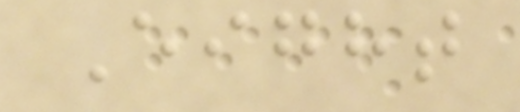Eight
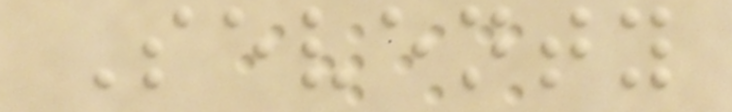Seventy
